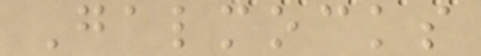Galmocks
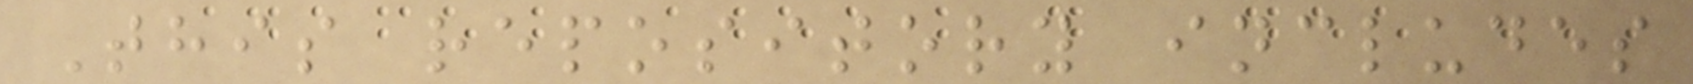This repository includes
